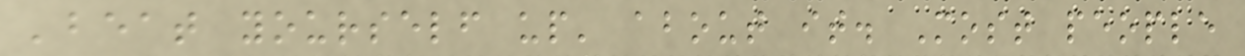'beat yourself up' about it. Most people
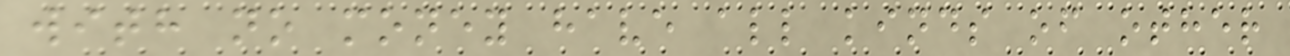with no money have all kinds of other
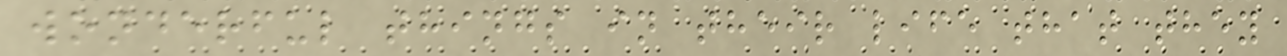wonderful things in their life that they
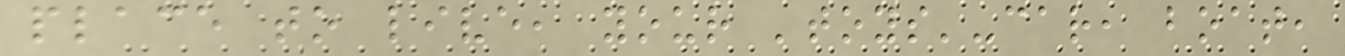place to live, your 'toys'-car, boat,
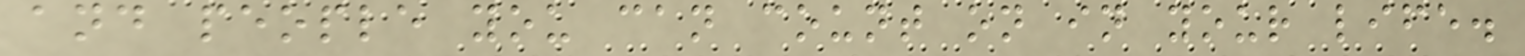and people you can count on in your life.
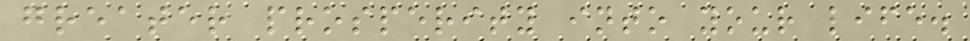greater prosperity into your life.
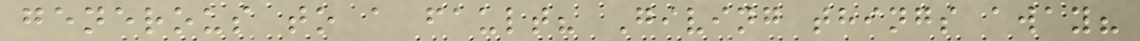generous to a fault? Giving things away?
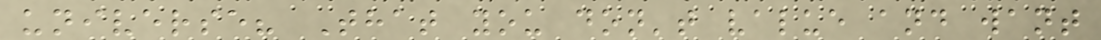universe? That you don't value and want
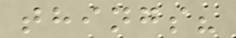things?
